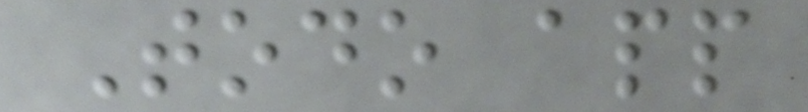Todo app
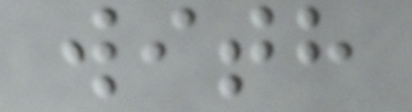with
